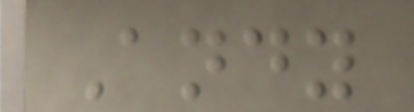Andy
